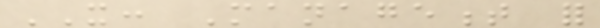IT: Management for
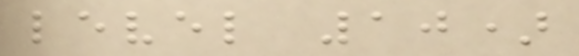level 10)
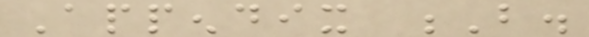Appendix B.
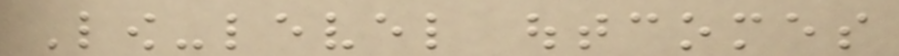Low-level outcomes
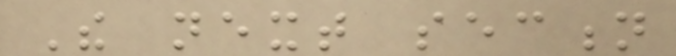The next section
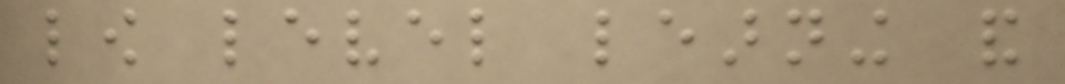low level learning and
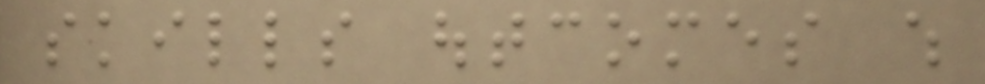skills outcomes which
